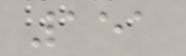151
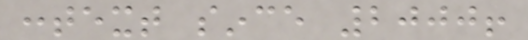context since 2000!
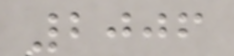2006
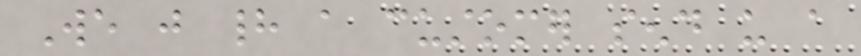We just had a customer send us a
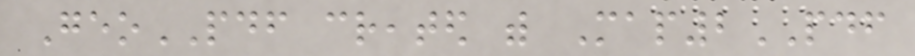GeoPDF created with Map2PDF
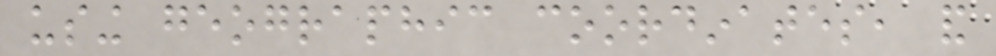using geographic coordinates, and
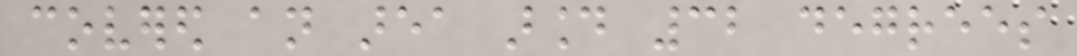covered an area around 32 degrees
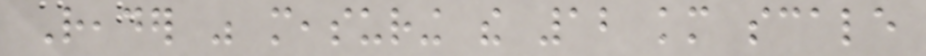Reader was measuring the 12 km scale
